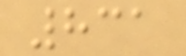831
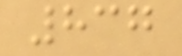837
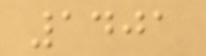1401
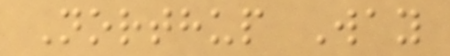Northup Way
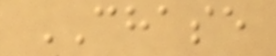CHASE
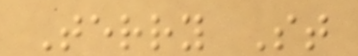Terry St
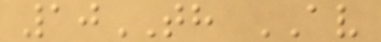10TH AV
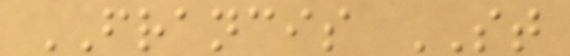FRANCIS ST
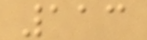113
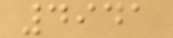4941
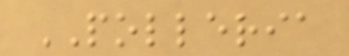POLLERIA
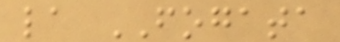la FOGATA
